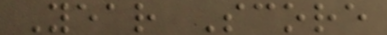Year Score
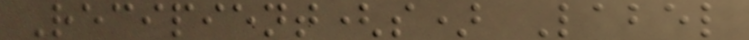Recipient(s) Label
